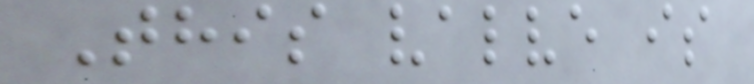This valve is
